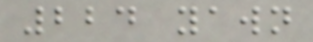224 yawn
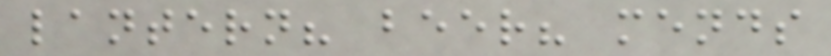lantern? beer? mends
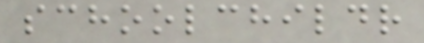schoolchildr
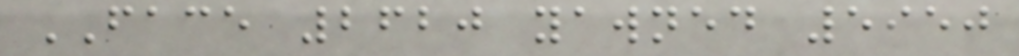FACE 2620 yawned 5950
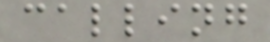calling
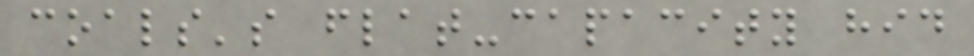coals's flat-capacity hid
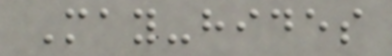May-hides
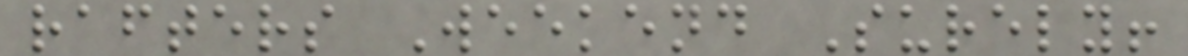rafters Weekend Surely!
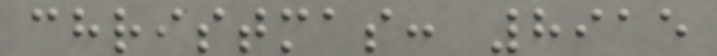christmas: 8915
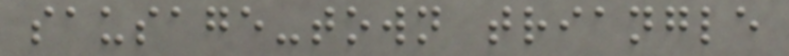sausage-town triangle
